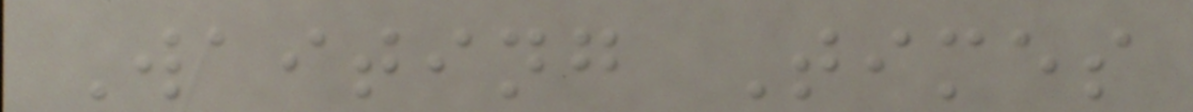Waiting Times
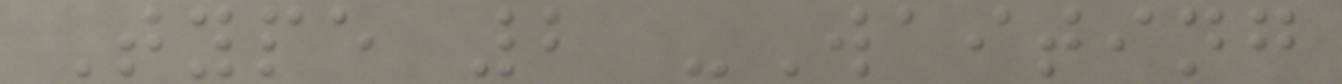Type 2 -Waiting
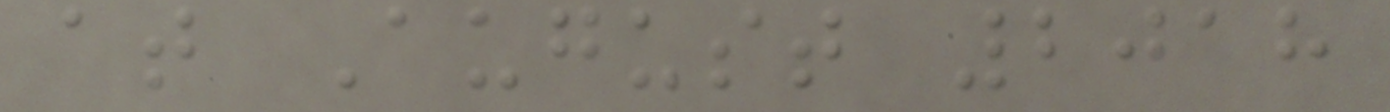at August 2018
